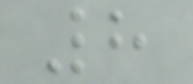8
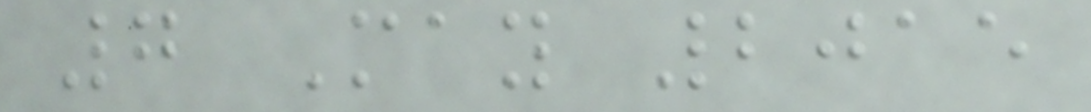7 May 2015
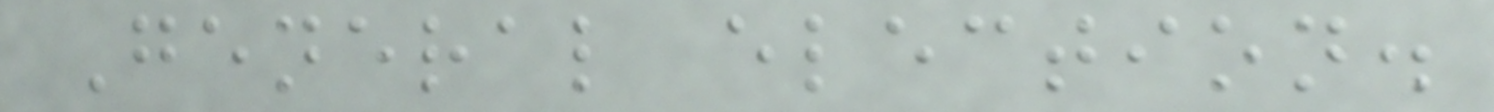General election.
